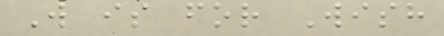W is for Wish
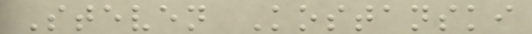Steven Kostanski
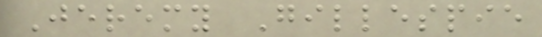Jeremy Gillespie
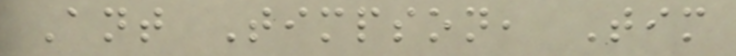Ant Timpson, Tim
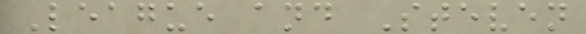League and Steven
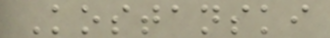Kostanski
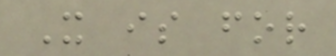X is for
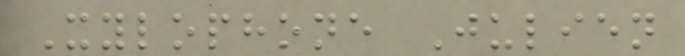Xylophone Julien
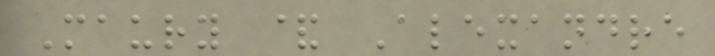Maury & Alexandre
